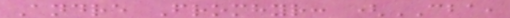Andre Fromhyr: (CBA,
